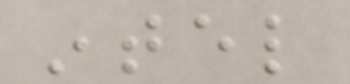intel
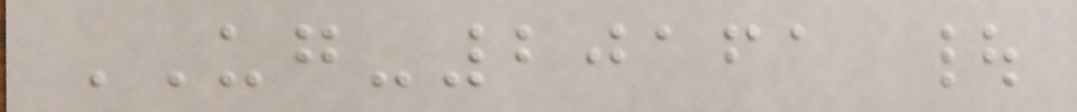UG-20161 |
